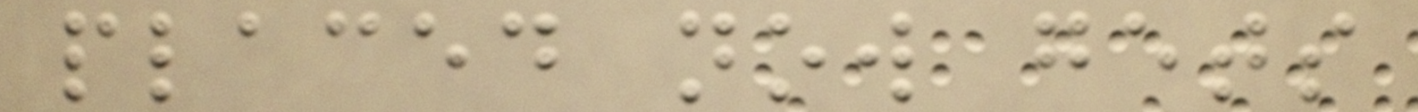placed now gets
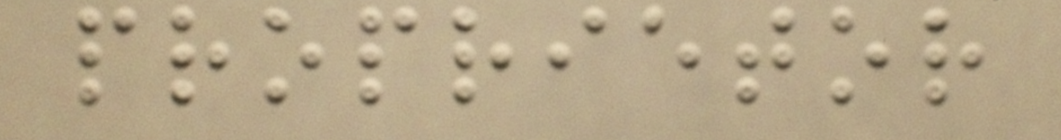proprietor
